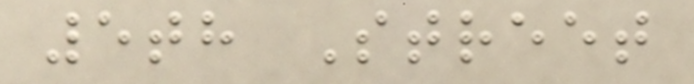5th Street
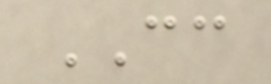CC
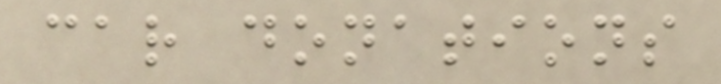car donations
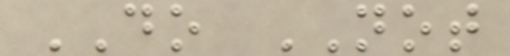DO NOT
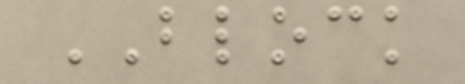BLOCK
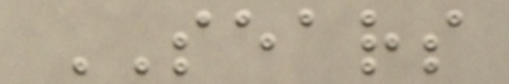SEARS
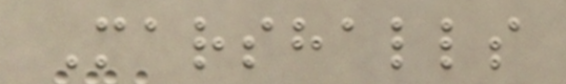Marshalls
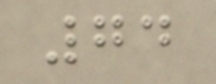74
